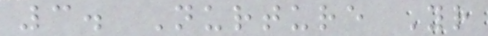3. Nurture Your
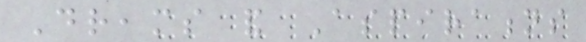Dreams and Aspirations
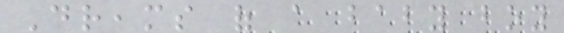Dreams of a baby boy
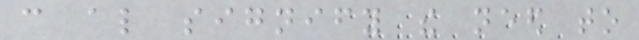can also signify the need to
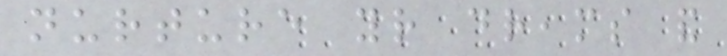nurture your dreams and
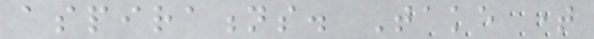aspirations. Take time
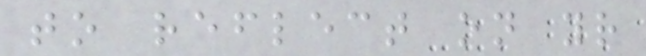to reflect on your
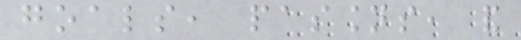goals, passions, and
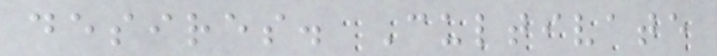desires. Cultivate
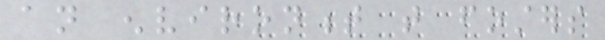an environment that fosters
